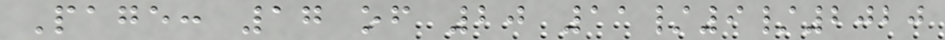Page: 17 of 20 11/9/2020
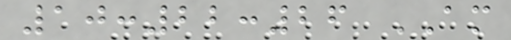10:22:26 AM
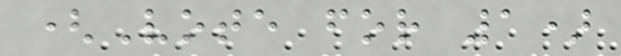(Vote for 1)
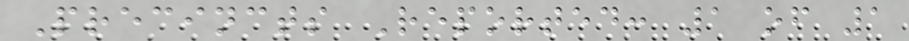Precincts Reported: 1 of 1
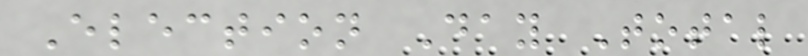Election Day Total
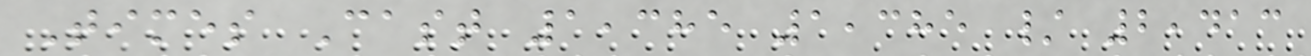Times Cast 1,385 1,385 / 2,413
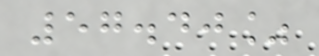57.40%
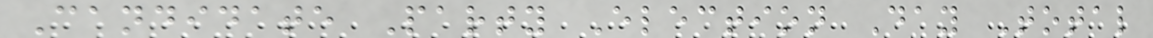Candidate Party Election Day Total
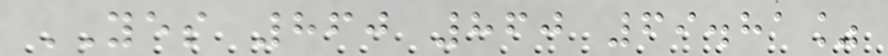YES 860 860 69.81%
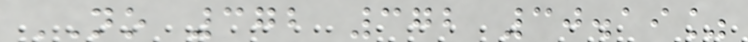NO 372 372 30.19%
